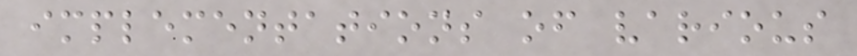implementations of various
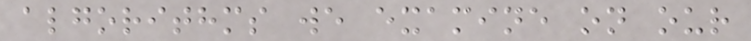algorithms we examine on our
